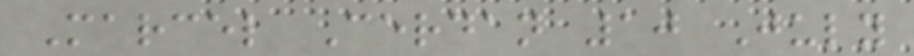Marcel Cerdan 10 July
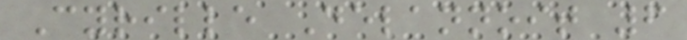Cyrille Delannoit 6
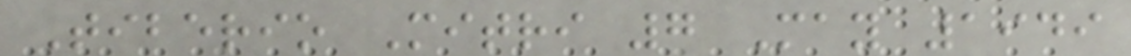Tiberio Mitri 7 May 1949
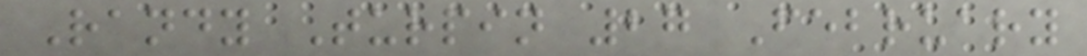Randy Turpin 27 February
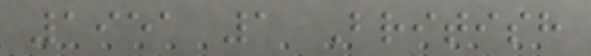1951 1 British
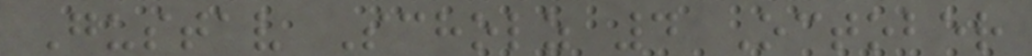Gustav Scholz 4 October
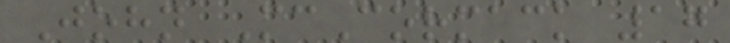John McCormack 17
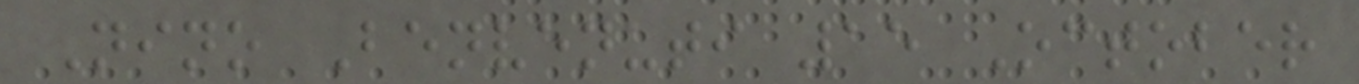Nino Benvenuti 15 October
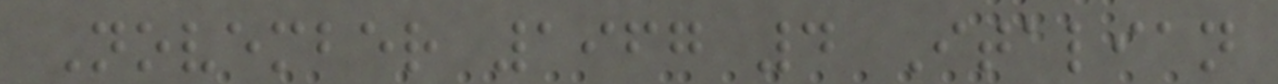November 1967 4 Italian
